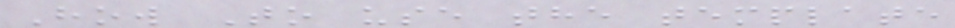How To use the template
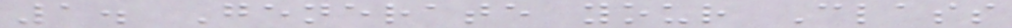1. Generate your Class
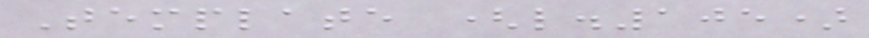Template (l.105)
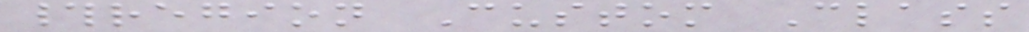#region Custom Class
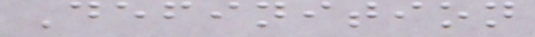Definition
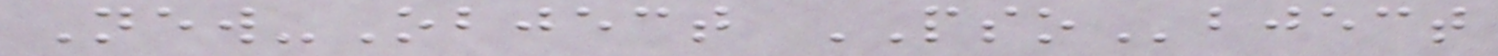New-Object PSObject
